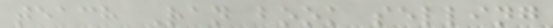teach Ran book selling
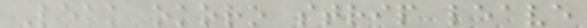Leak okoro strip leave
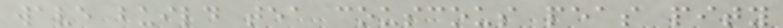wave build tea couscous peas pity
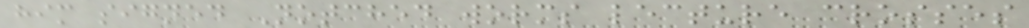him signed Notched worms lecture crosses
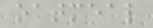oatmeal
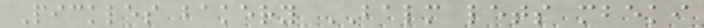Pickles bakery BALM lets mbeki
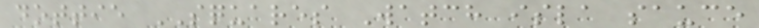dottie SQUARES Watch isla sauce
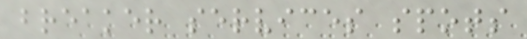breaker services spots
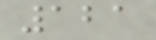121
